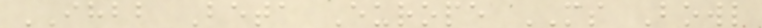IHBB Beta Europe MS Bowl
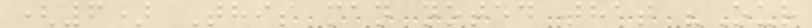(6) This man noted that "Our
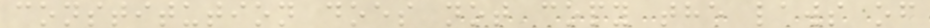constitution does not copy the laws of
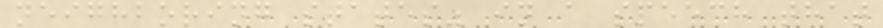neighboring states" in a speech that
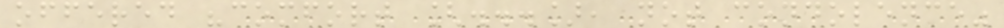offered "comfort [...], not condolence"
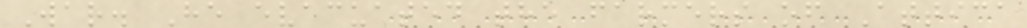War. He evacuated the farmers of Attica
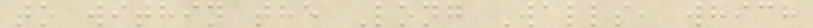to within the Long Walls, which
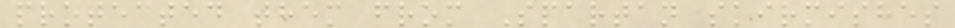protected them from Spartan skirmishes
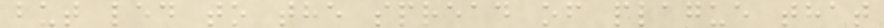but led to the spread of plague that
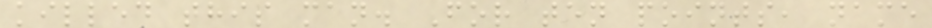killed this man. For ten points, name
